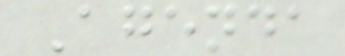Agenda
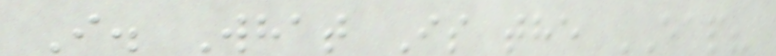I. What Is the EAP?
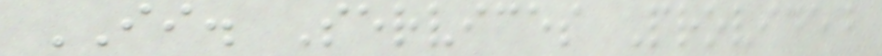II. Services Provided
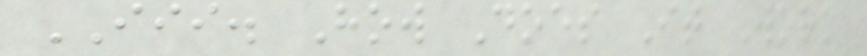III. How Does It Work
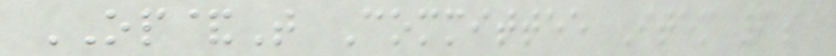OP&T Committee Item 6a
